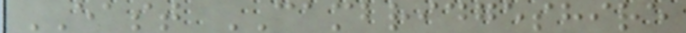EAST CAMBRIDGESHIRE
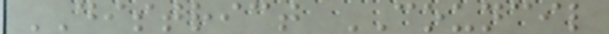DISTRICT COUNCIL
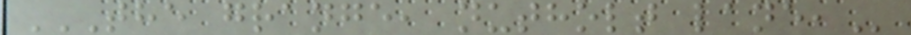THE GRANGE, NUTHOLT LANE,
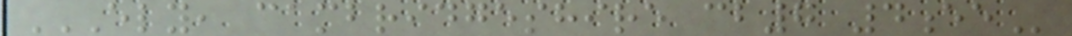ELY, CAMBRIDGESHIRE CB7 4EE
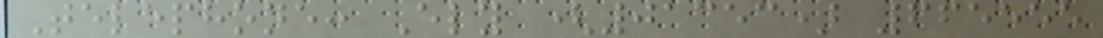Telephone: Ely (01353) 665555
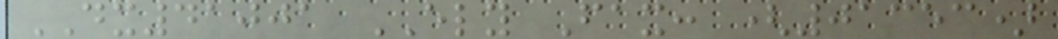DX41001 ELY Fax: (01353)
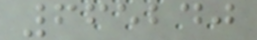665240
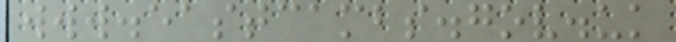www.eastcambs.gov.uk
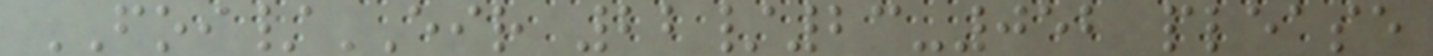FOI/EIR 22/23-052 please
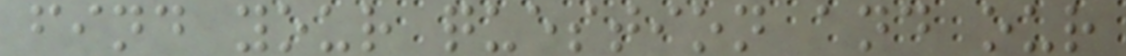find your question and our
